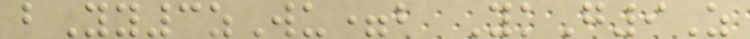bYy3zWu=b YkG9Z
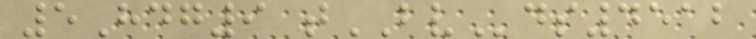5Hdg9 tBVds4512
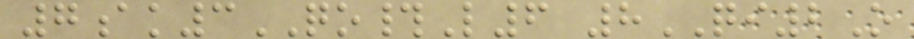7ak3QO#L6 8QI2O
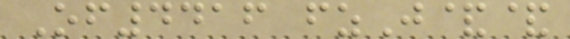Of4416 fzJ&&
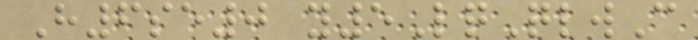H6se0 y5LqQlwC
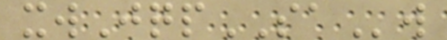xwJqpSAw
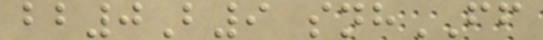bb0B9 snhFF
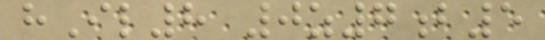hIl8 0z7b5
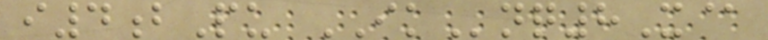i4bPu IKnq8X@
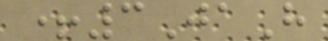+3JaH
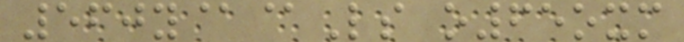560y@@Ls o65oxm
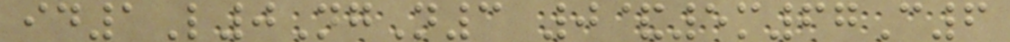id1L0NgN3 0&5m67C6
